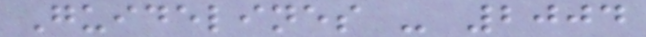Guidelines - 2004
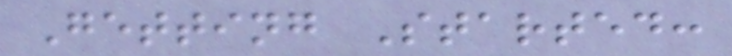Getting Started:
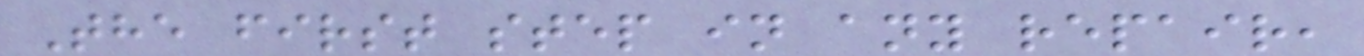The first step in any repair,
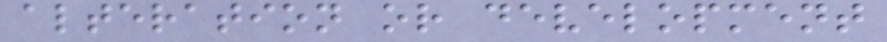alteration or development
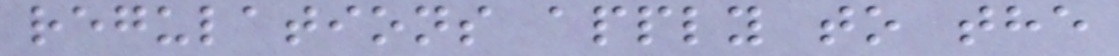regulations apply to the
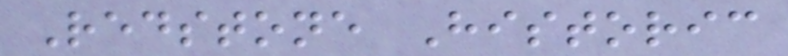Redstone Historic
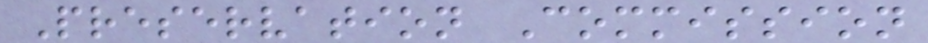Preservation Commission
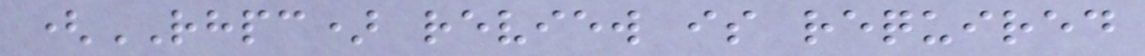(RHPC) review is required
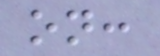on:
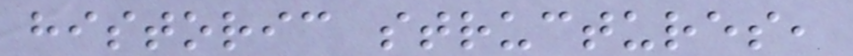historic structures,
